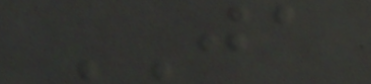JA
